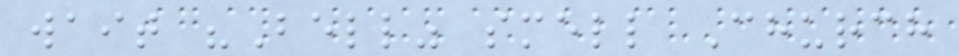wait "Bell" smell Church
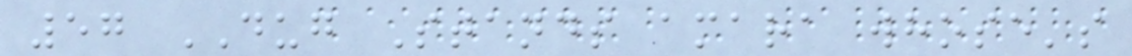57 DUG Stands amara whose's
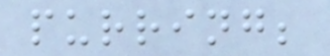purring;
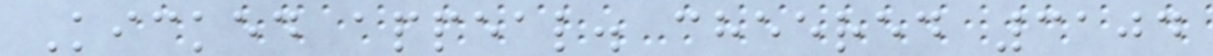Kicked appeal. cheered 3104
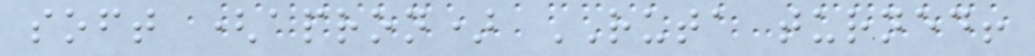soft (apron) RUTA turned!
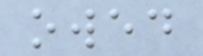owed
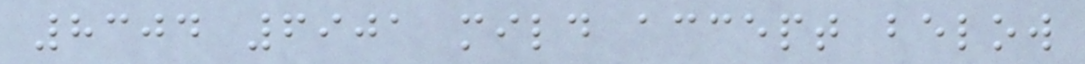8304 6901 mild accept below
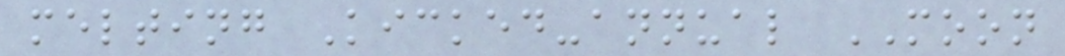melting Kicked-annual MOON
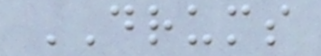DRUMS
